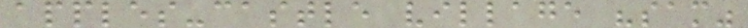apples-castle village "sam"
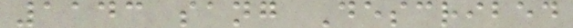1143 sang Described
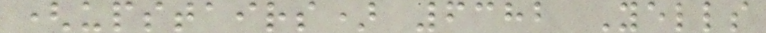(upstairs) 6382 Yells
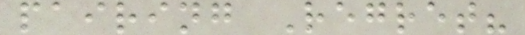pairing Regret?
